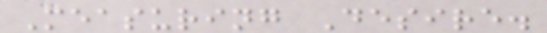Measuring Desire.
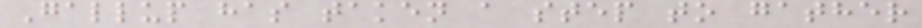Gallup has taken a step to gather
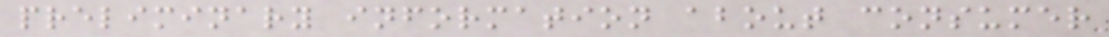preliminary information about consumer
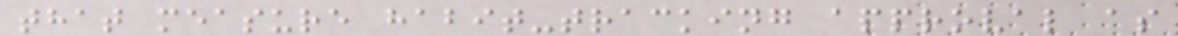that measure habit-tracking approval as
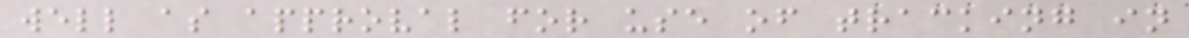well as approval for use of tracking in
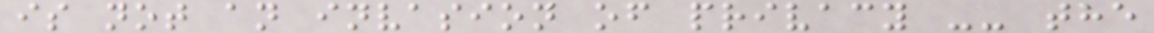is not an invasion of privacy -- the
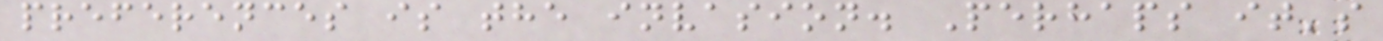preferences is the invasion. Perhaps it's
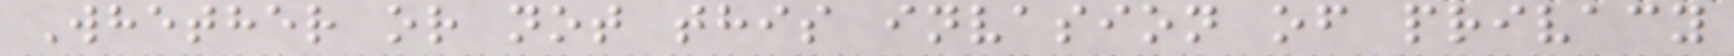Whether or not this invasion of privacy
